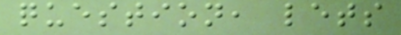question, lets
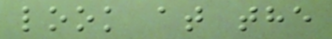look at the
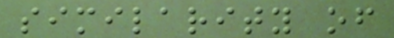similarity of
